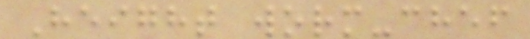Height worm-chef
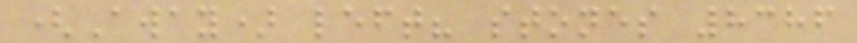(Away) left? stones 8386
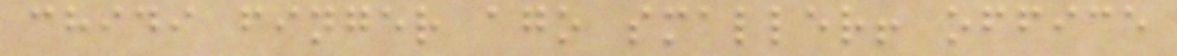chidi finger ago smaller! office
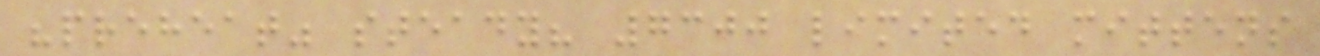"preheat" steady? 7300 limited mittens
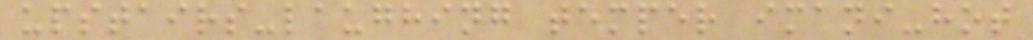upstairs-laughing temper imani-hot
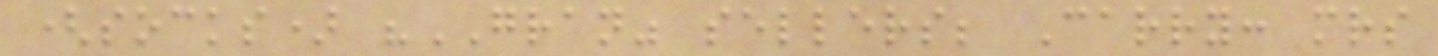(socks) "GRAN" sellers; Carry: mrs
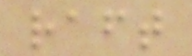raft
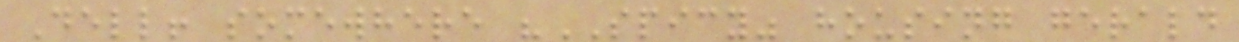Dell! somewhere "SPICY" housing gerald
